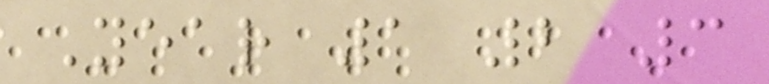Year 1 2 3
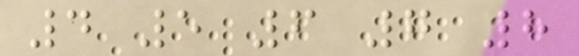4 5 6 7 8
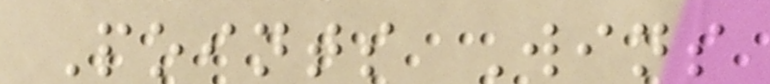Points Wins
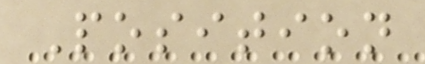Position
